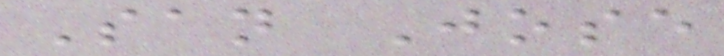San Jose
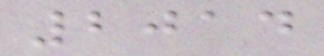2014
